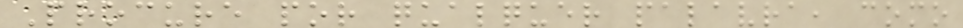Procure por qualquer palavra, como
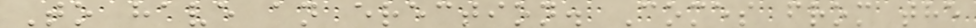To have an erection. Comes from the
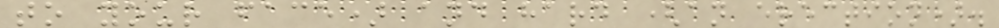to your face) and hard (an erection).
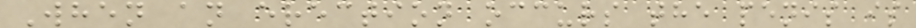When an erection occurs the penis is
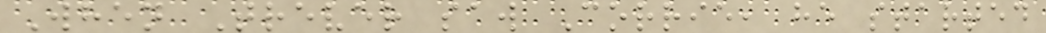When Trever saw Corrie, he started
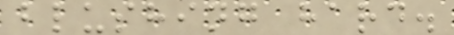blushing hard.
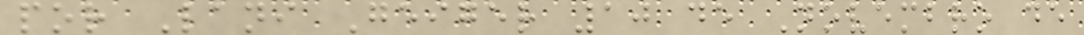por Lani Geiger 10 de Novembro de
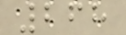268
